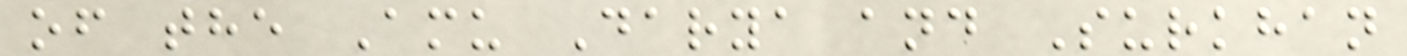of the Amu Darya and Surkhan
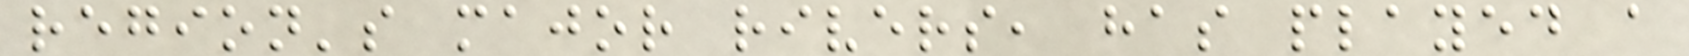region's major rivers, has played a
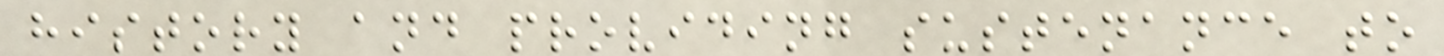history and providing sustenance to
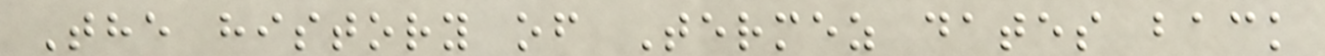The history of Termez dates back
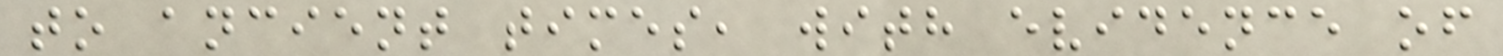to ancient times, with evidence of
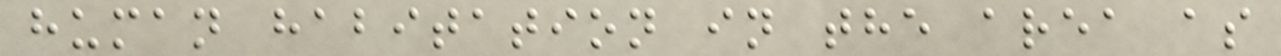human habitation in the area as
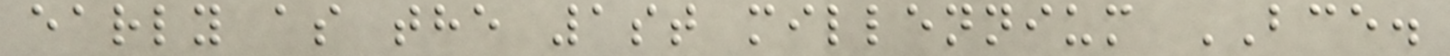early as the 1st millennium BCE.
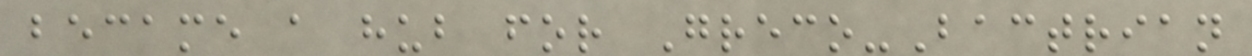became a hub for Greco-Bactrian
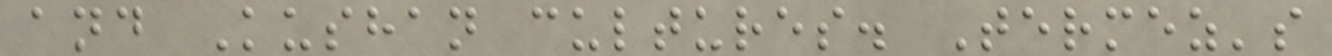and Kushan cultures. Termez's
